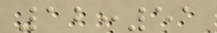12:51
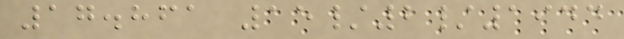17.861 15/2/1944
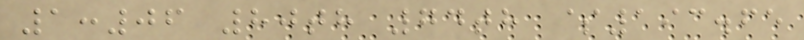1:06 80th 74th $193.65
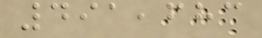491,683
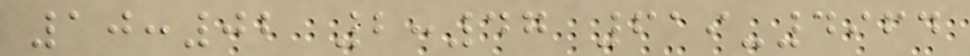10:02 2:47 619-4964
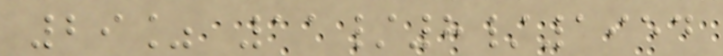29% 11/8/1954
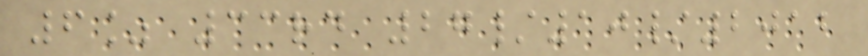6% 33rd 27/10/2012
